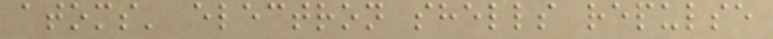atoms' electron shells repulse
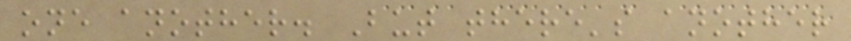one another. But there's another
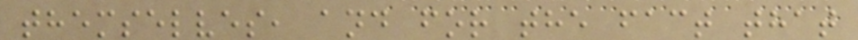themselves, and for the fact that
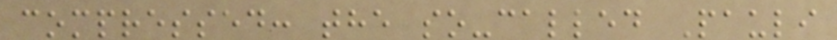compressed: the so-called Pauli
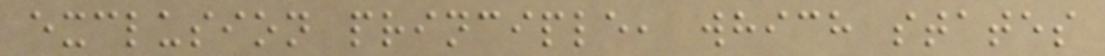exclusion principle, which states
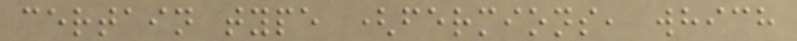certain type (fermions, which
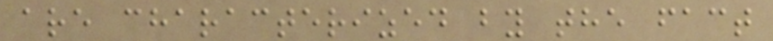are characterized by the fact
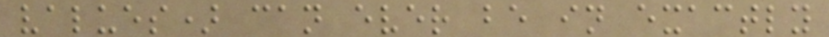values) can ever be in exactly
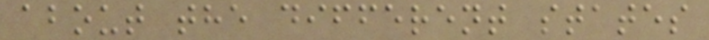about the different states
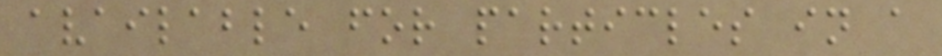available for particles in a
